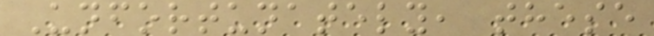Unfortunately, these
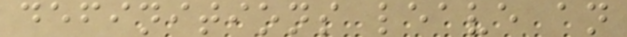definitions leave an
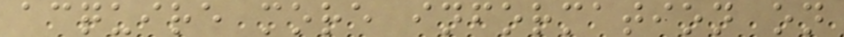acquire more information on
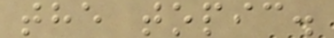the topic.
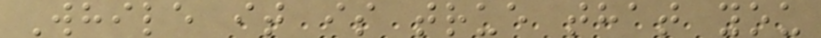While it is true that you
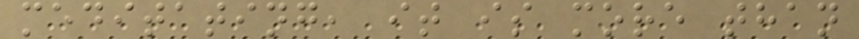meditating, it is more than
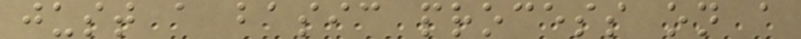just a basic process on a
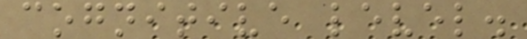cognitive level.
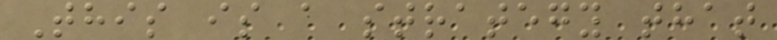This is a strategy that
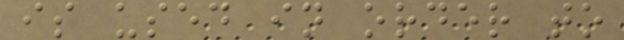is used in order to
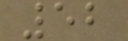52
